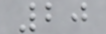20
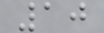10
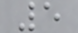5
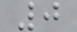0
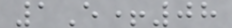1E+08
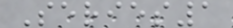Series1
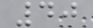40
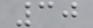30
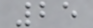25
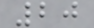20
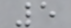5
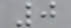0
